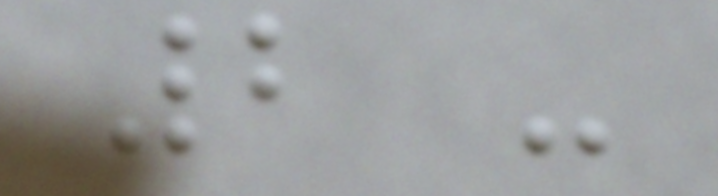2 -
